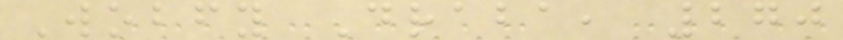Wobfy Draba, 270
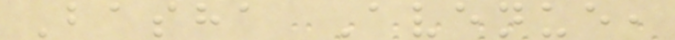Basha Avenue,
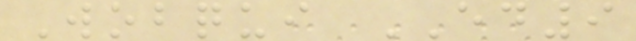Wobqui ED9
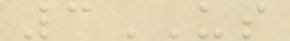3US
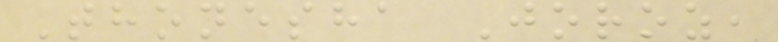Thonesha Joroz,
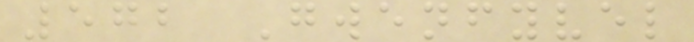572 Gwenfyvel
